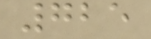725
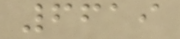6619
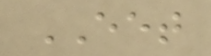EET
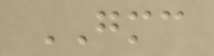GMC
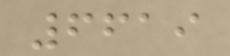6619
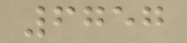6757
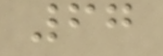67
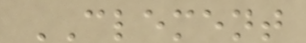CLEMENT
